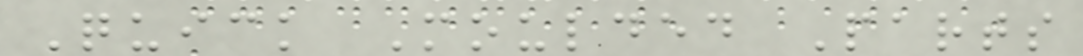Quick Moulded Parts
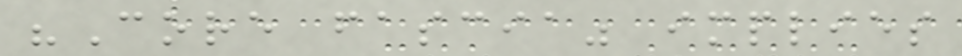"Core fascia" implies
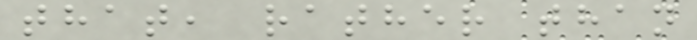that, rather than
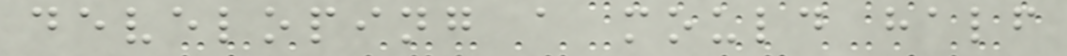developing a mould half
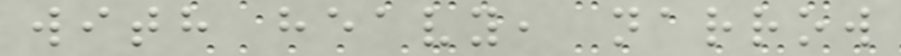with heavy, narrow
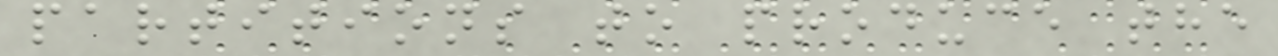partitions to produce the
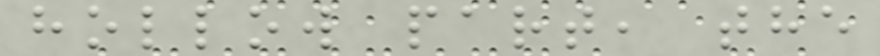hollow part, the
